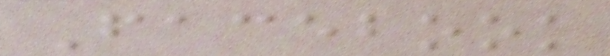Facebook
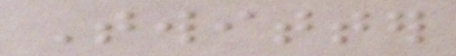Twitter
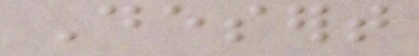Desert
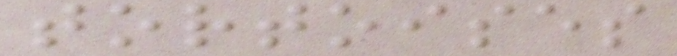tortoises
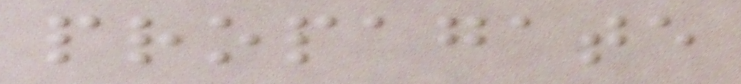propagate
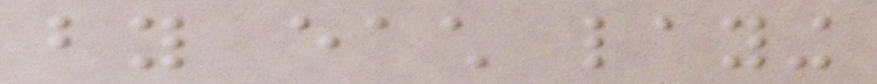by each laying
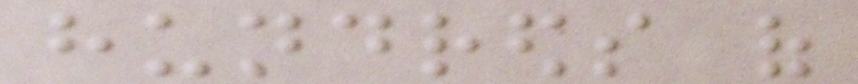hundreds of
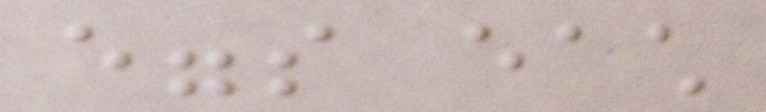eggs each
